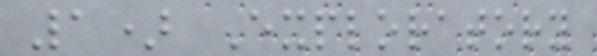1) Exploratory
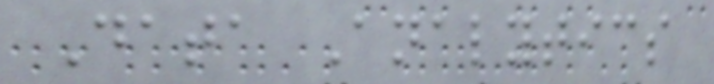Data Analytics
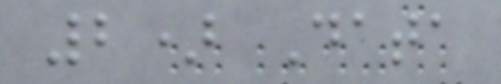2) Data
